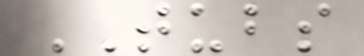TUBS
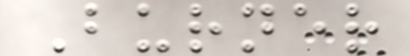Burner
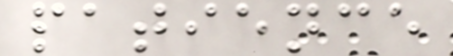patience
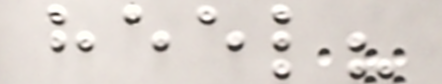heel?
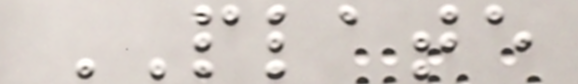PLATE
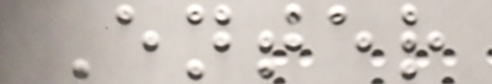Enter
